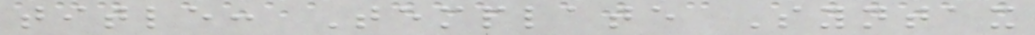title: Template Syntax
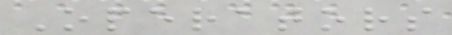Operators
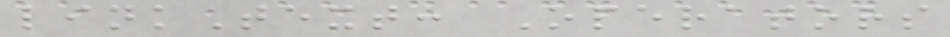linkText: Operators
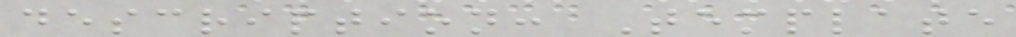description: Template
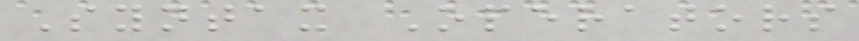Syntax Operators
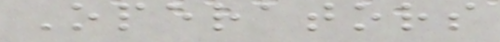Operators
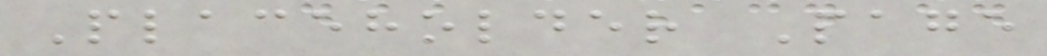Placeholder Page
